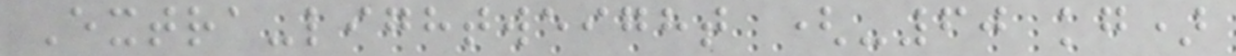Extra-lightweight (-60 kg)
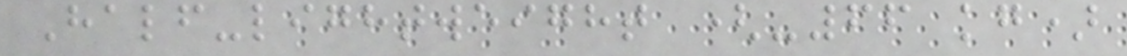Half-lightweight (-66 kg)
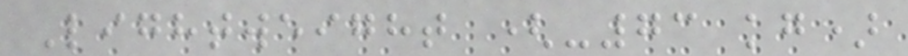Lightweight (-73 kg)
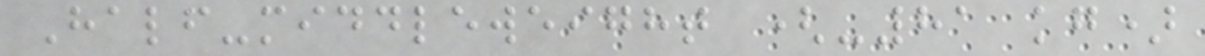Half-middleweight (-81 kg)
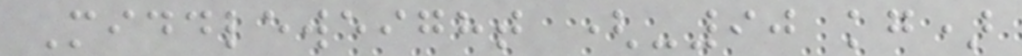Middleweight (-90 kg)
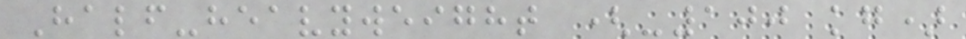Half-heavyweight (-100 kg)
